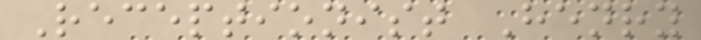Receptionist Henry
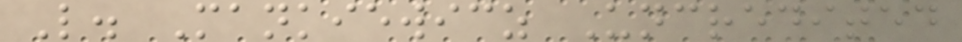L. Mankiewicz Uncredited
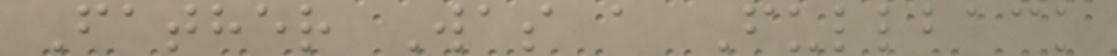Father Was a Fullback
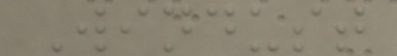Windust
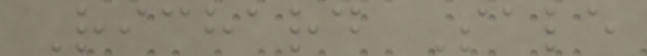Richard Sale
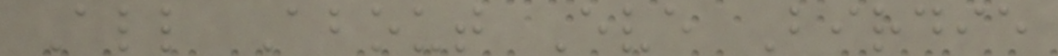All About Eve Birdie
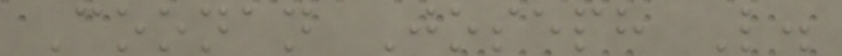Coonan Joseph L.
